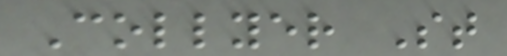Collyer St
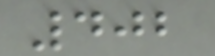402
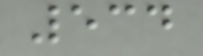534
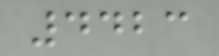4423
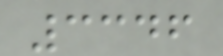3346
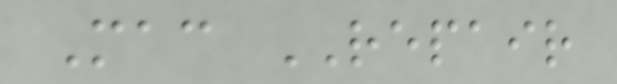Mac REPAIR
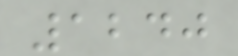1240
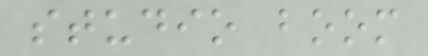studio boom
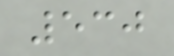530
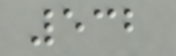532
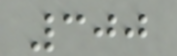300
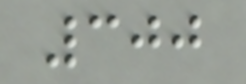300
